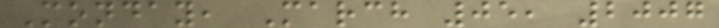Monday, March 05, 2007
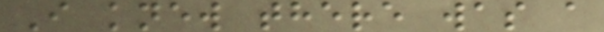I knew there was a
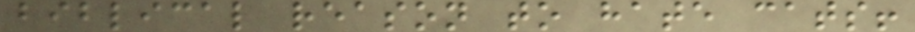biblical reason to hate cats!
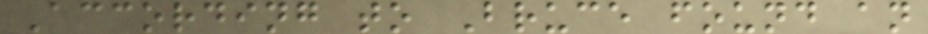According to Bruce found an
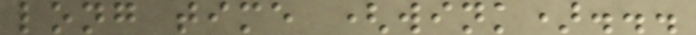long time (wink)...
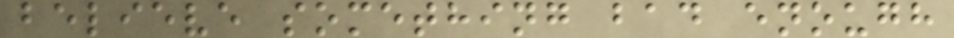believe something bad enough
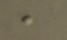,
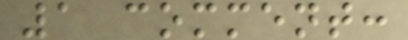1 comment:
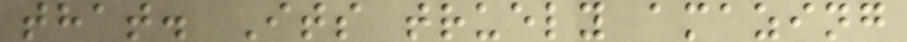that. Its truely amazing
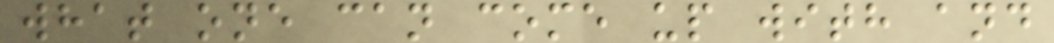what one can come up with and
